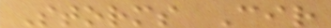Storms Cir
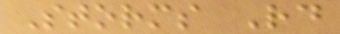Storms Rd
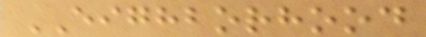EIGHBORHOOD
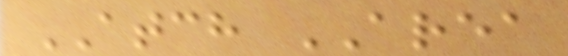ATCH AREA
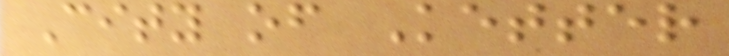City of Ketter
